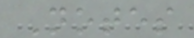Notes
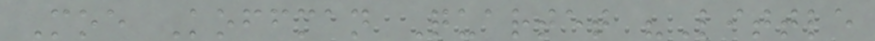Moe Koffman Quartet "Little
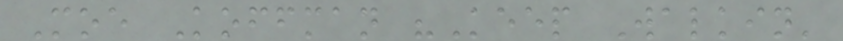Moe Koffman "Keep Walkin'
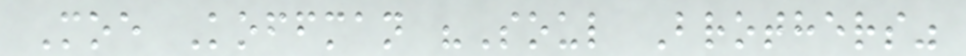Moe Koffman "Soul Brothers"
